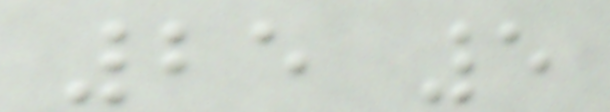25 5
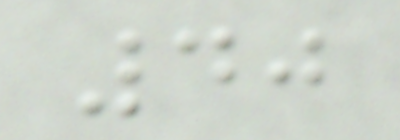40
